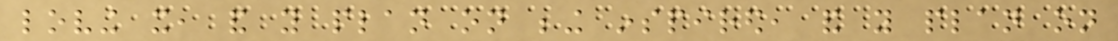loving it, and you plan on being inspired, and you plan on
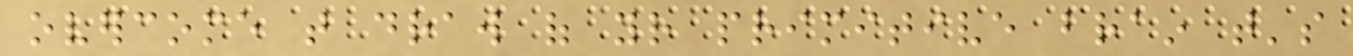overcome that draw of your primitive brain that's
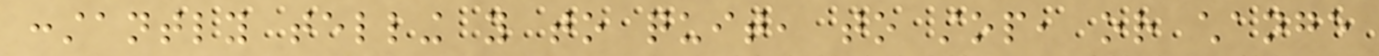constantly telling you to quit, to stop, or change
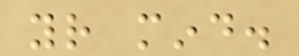your mind.
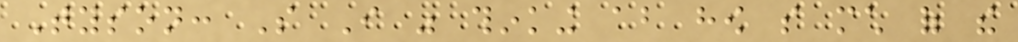Tyson: So I was thinking about how so much of the
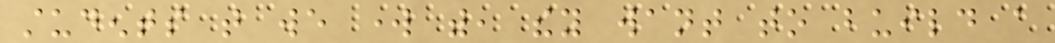students that we work with, they want to build a
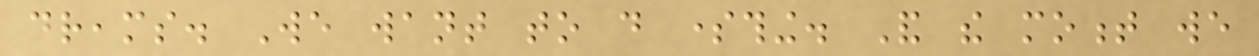dreams. We want to do something. And the moment we
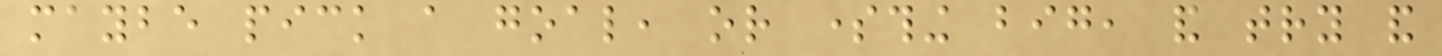maybe pick a goal, or something big, and try and
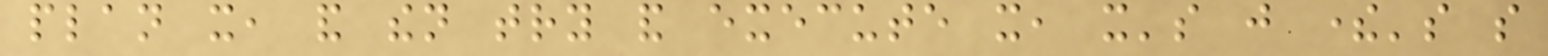plan it, and then try and execute it, it's just there's so
